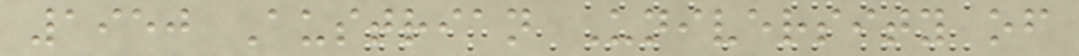1950 Austrian University of
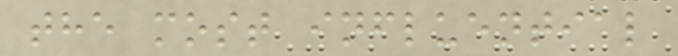the most influential
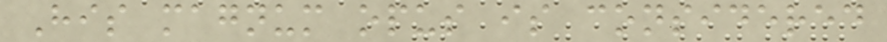His magnum opus is considered
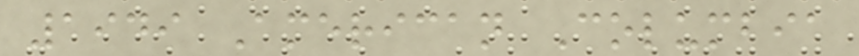1949 American Columbia
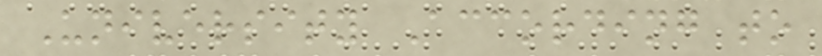University According to
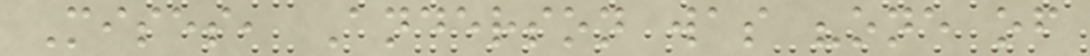Mises, Anderson was "one of
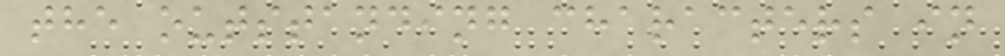the outstanding characters in
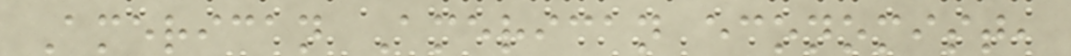American American economist,
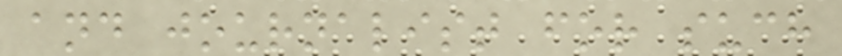and journalist for such
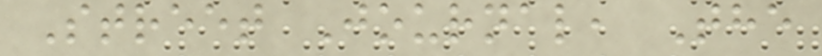Street Journal, The
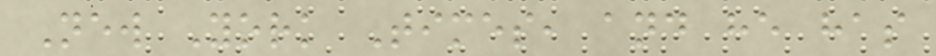New York Times, and he has
